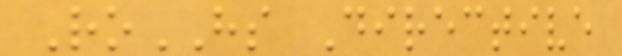RoHS Directive
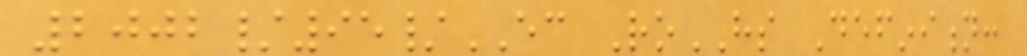2002/95/EC RoHS Definition:
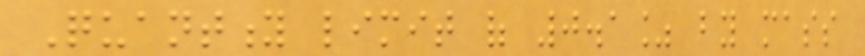Quantity limit of 0.1% by mass
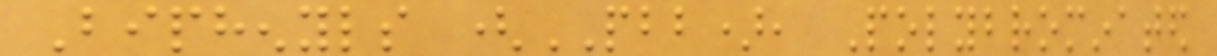Biphenyls (PBB), Polybrominated
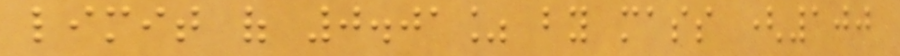limit of 0.01% by mass (100
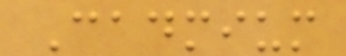Cadmium
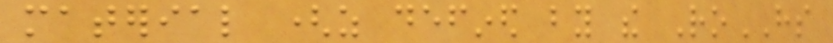material (as defined by the RoHS
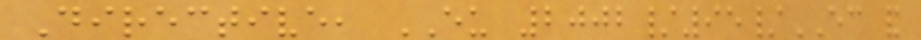Directive, EU 2002/95/EC and
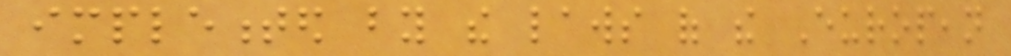implemented by the laws of the European
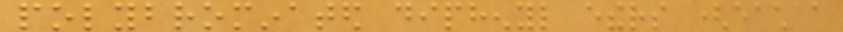polybrominated diphenyl ethers (each a
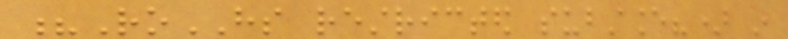?RoHS restricted substance?) in
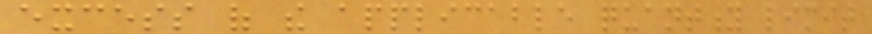excess of the applicable quantity limit
